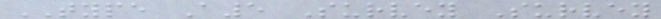TYPE A5 Survey Survey
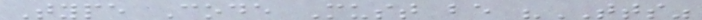Type Code Must be "TTS"
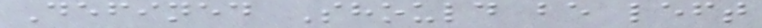Defined Should be left
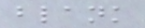blank
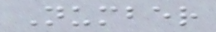Number
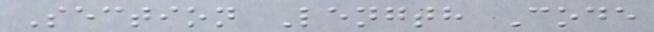Section Length Code
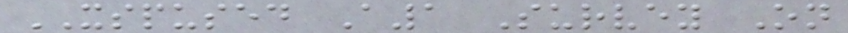XSPUSED A1 Survey On
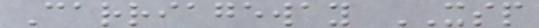Carriageway XSP
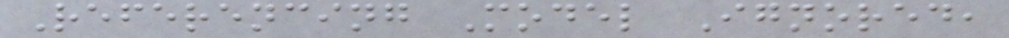Referencing Model Ignored,
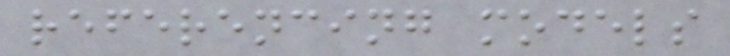referencing models
